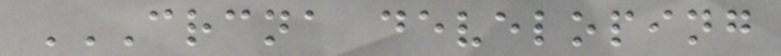CRCNA DEVELOPING
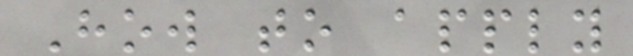How to apply
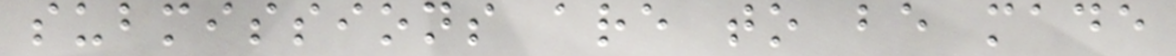submissions are to be made
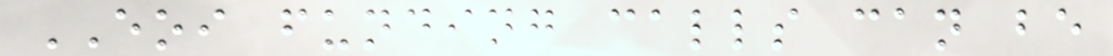EOI funding calls can be
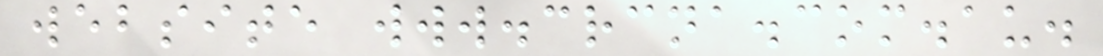website www.crcna.com.au.
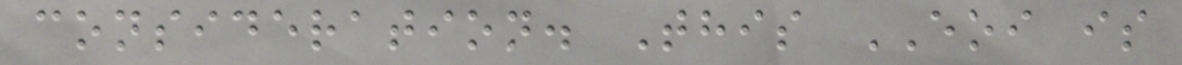consideration. This EOI is
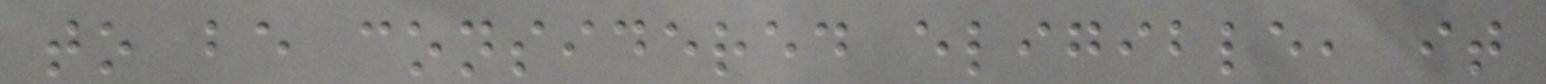to be considered eligible, it
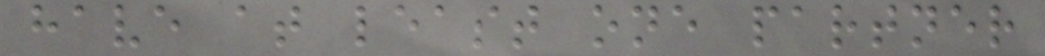have at least one partner
